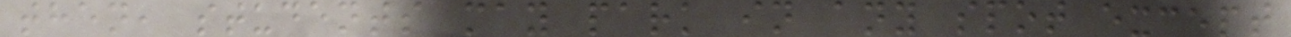then, students may park in any spot except
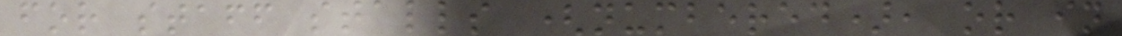for staff stalls (numbered), or in
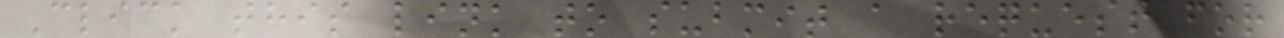Click this link to submit a request for
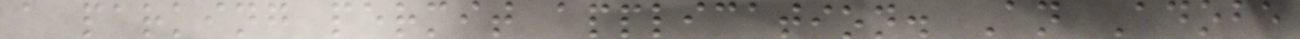a parking permit application. An Adobe
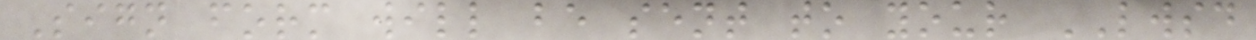Sign form will be sent to your LWSD
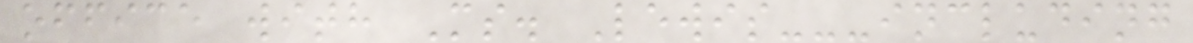office with Ms. Lewis---including
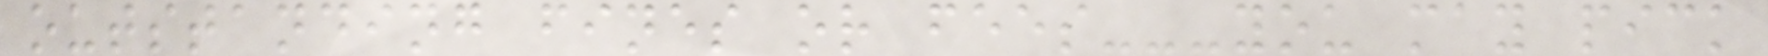outstanding fines or fees---you may pick
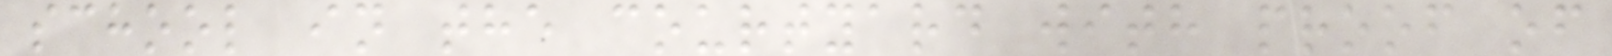school in the courtyard with proof of
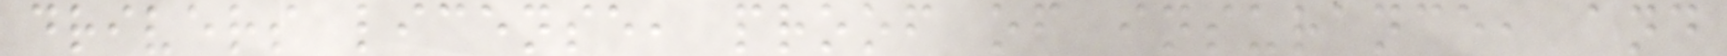drivers license, proof of insurance, and
